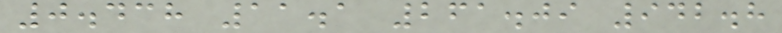0.438 11.1 261.09 942.8
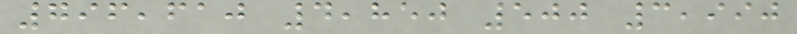796,610 4,850 500 3,990
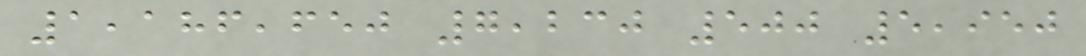1,186,650 7,230 500 5,950
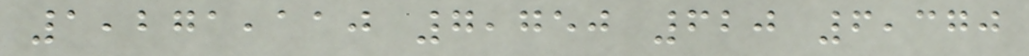1,271,110 7,750 620 6,370
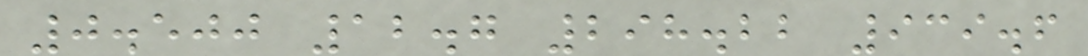0.500 12.7 298.22 939.6
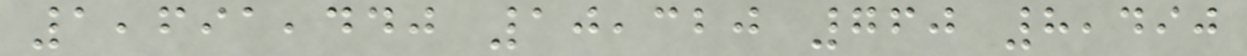1,691,440 10,320 760 8,490
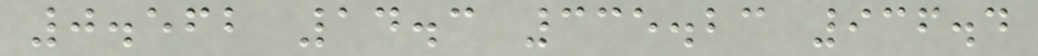0.562 14.3 335.23 936.4
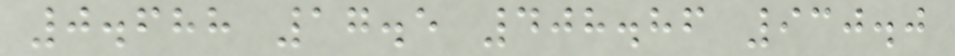0.688 17.5 408.86 930.0
